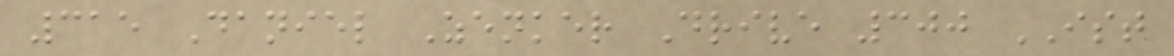315 Daniel Zenker Drive 300 IST
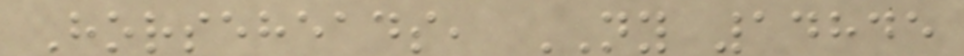Horseheads, NY 14845
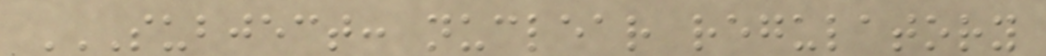SUBJECT: NUCLEAR REGULATORY
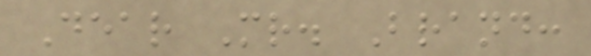Dear Mr. Brand:
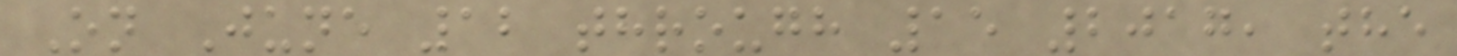On June 12 through 15 2017, the
